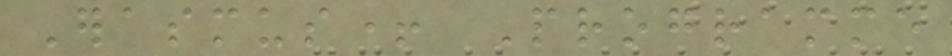Erasmus+ Programme
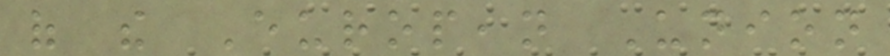of the European Union
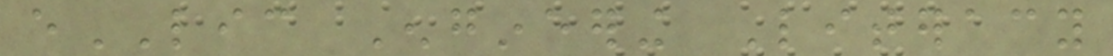eLIC Engineering Literacy
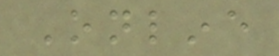Online
